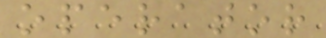operator
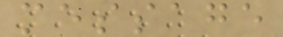message
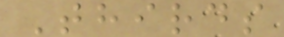Thirds
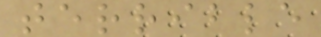terrible
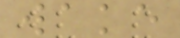wake
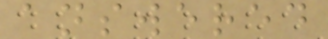answered
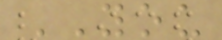YOU
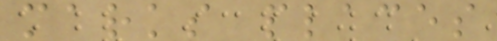marks places
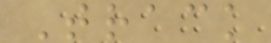Track
